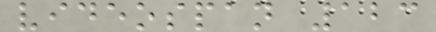videospan 123
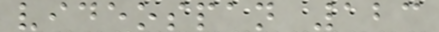videospan 123
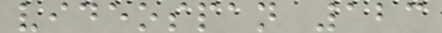videospan 123
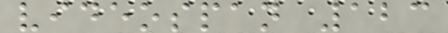videospan 123
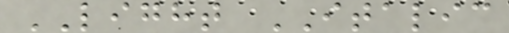LIGHT ITALIC
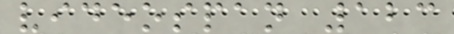videospan 123
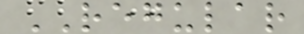REGULAR
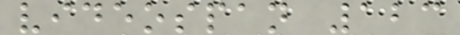videospan 123
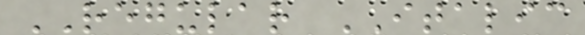REGULAR ITALIC
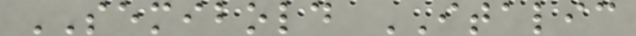SEMIBOLD ITALIC
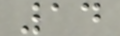14
